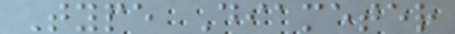Type Diameter
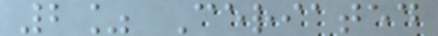2% Ceriated
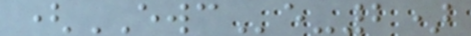(EWCe-2)
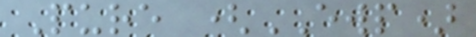Pure (EWP)
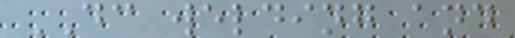DC welding and
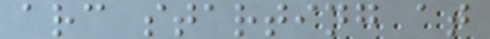arc starting at
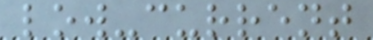low-current
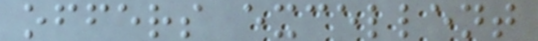offers excellent
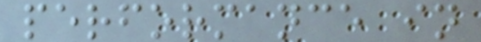performance in
